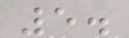5.
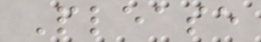Please
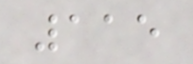115
